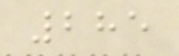285
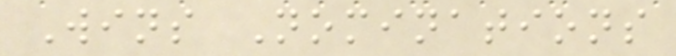Wins Nominations
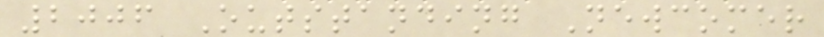2006 Outstanding Newcomer
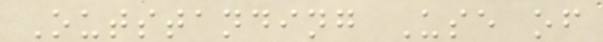Outstanding Use of
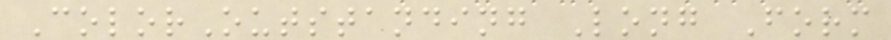ColorOutstanding Long Form
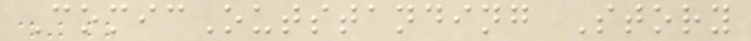ComicOutstanding Story
